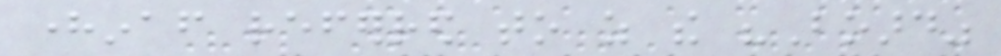hereinafter referred to as the "Board"
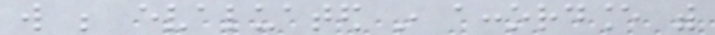will be evaluated in accordance with
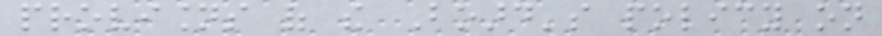provisions of the Board's policy on
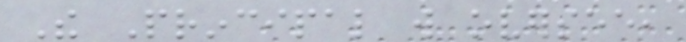The Principal will oversee,
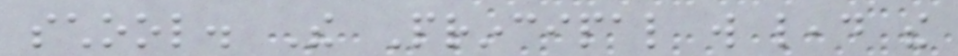school. The Principal will lead the
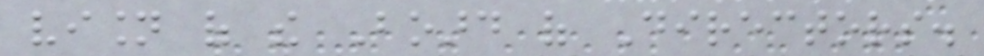vision of the Board of Directors.
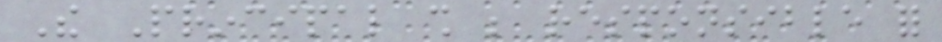The Principal shall be responsible for
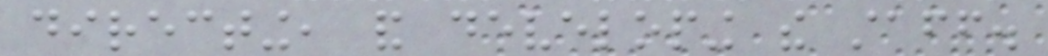directing, and developing the staff.
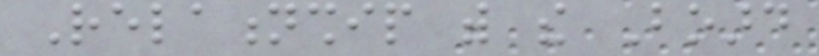Relationship with the Board
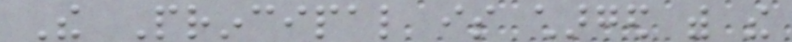The Principal is charged with the
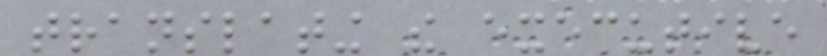translating the executive
